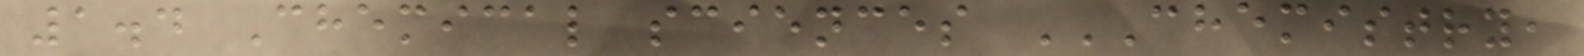1.4 Chemical sciences CHEMISTRY,
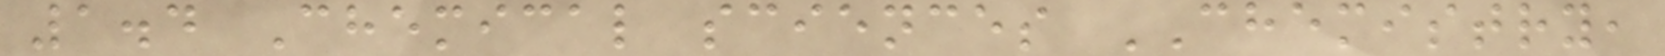1.4 Chemical sciences CHEMISTRY,
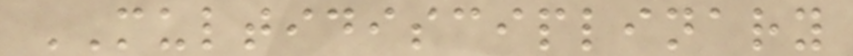MULTIDISCIPLINARY
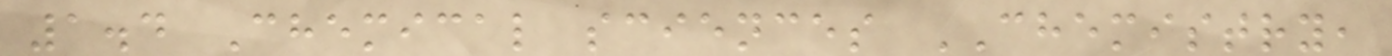1.4 Chemical sciences CHEMISTRY,
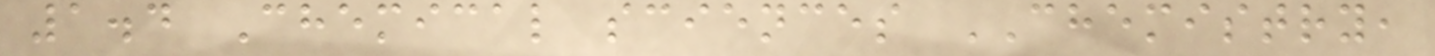1.4 Chemical sciences CHEMISTRY,
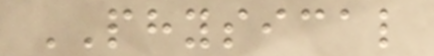PHYSICAL
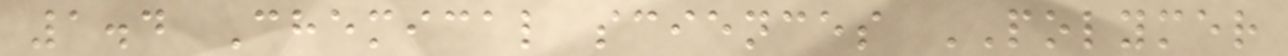1.4 Chemical sciences POLYMER
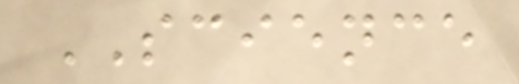SCIENCE
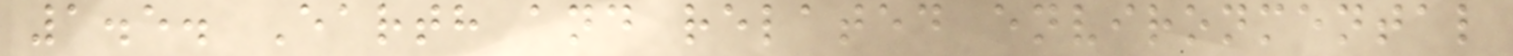1.5. Earth and related environmental
